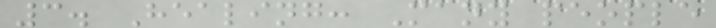3. Healing: Many people
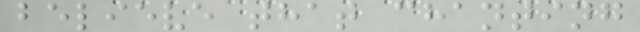believe that chanting
